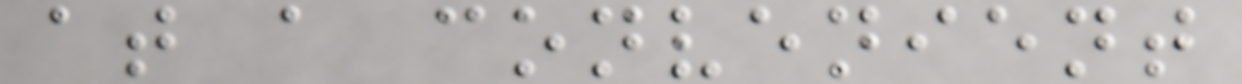at a convenient
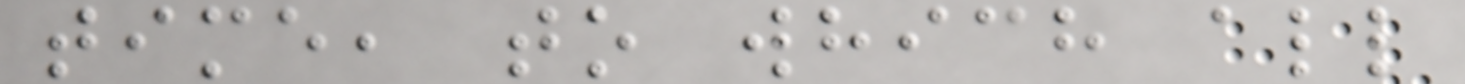time, to which all
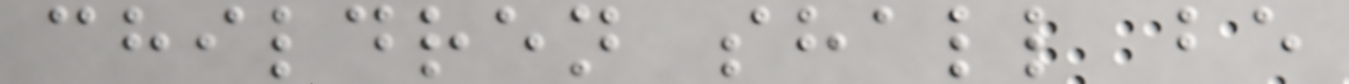children shall be
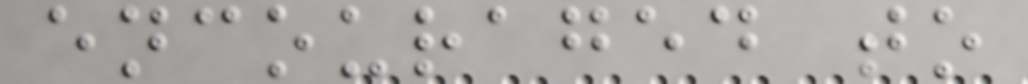encouraged to
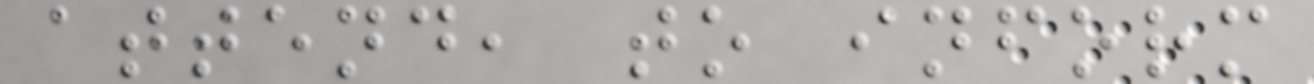attend, to inform
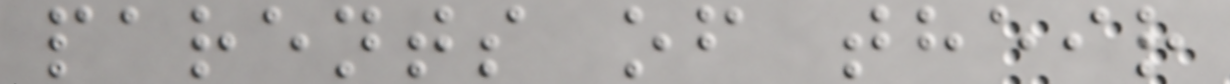parents of their
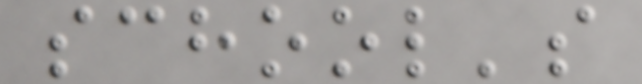school's
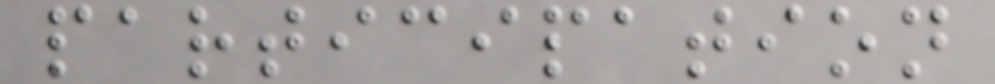participation
